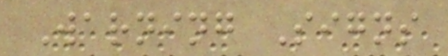Warning Signs
